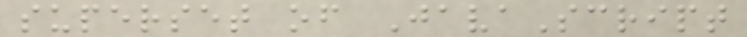superset of JavaScript
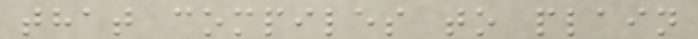that compiles to plain
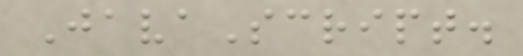JavaScript.
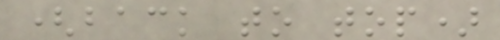(back to top)
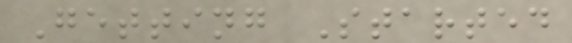Getting Started
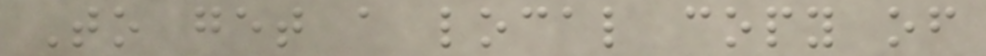To get a local copy of
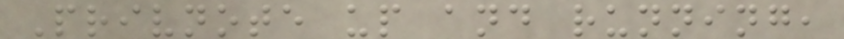Privnote up and running,
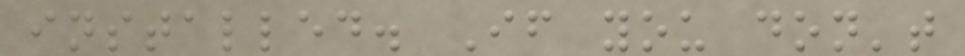installed. If you don't
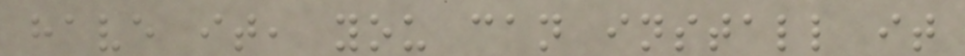have it, you can install it
